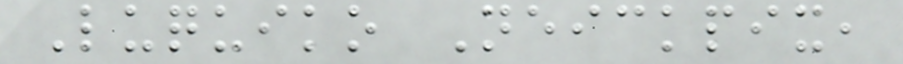Luquiko Neickpix,
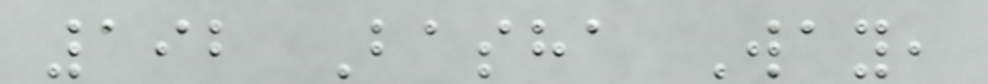192 Basha Way,
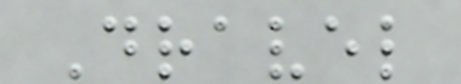Dravel
